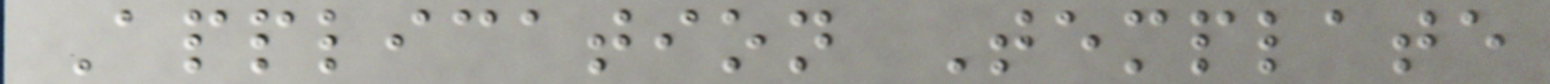Application Template
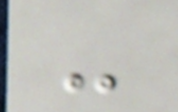-
